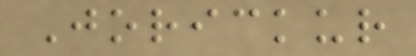Jorickur
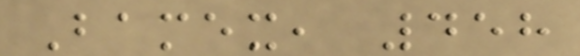Bamex, 458
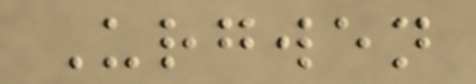Urgwen
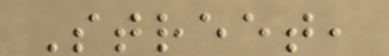Street,
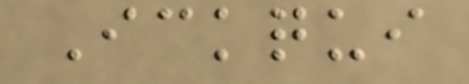Ickqui
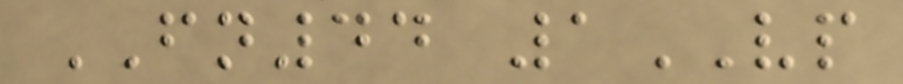FN44 1VP
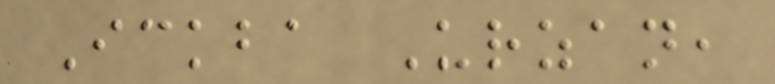Ickba Urzan,
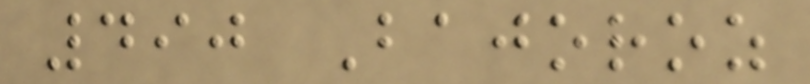490 Bajoroz
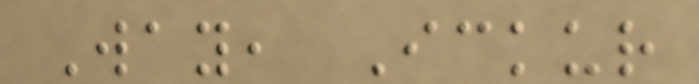Way, Ickur
